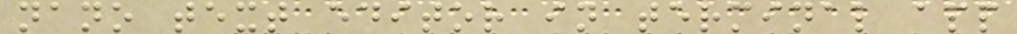nano text editor in terminal app
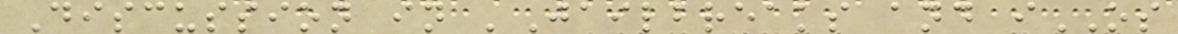Discussion in 'Jailbreaks and iOS
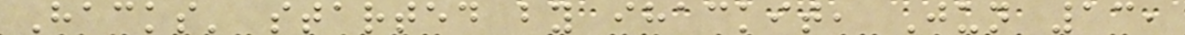Hacks' started by ihackit, Jun 13,
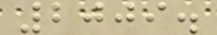2009.
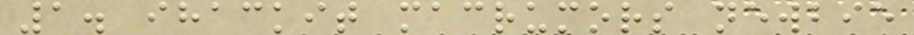1. ihackit macrumors newbie
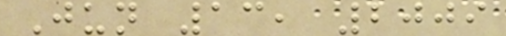Jun 13, 2009
